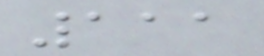111
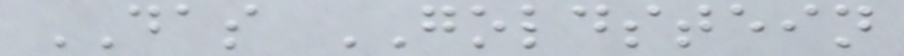DAS GOLDSTEIN
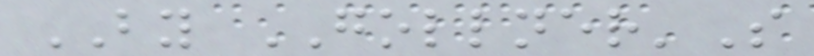BY GOLLNER'S
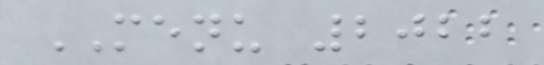MENU 2022
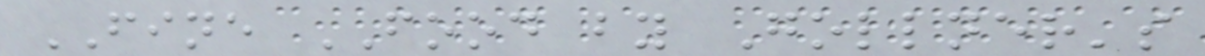FINE FOOD by Gollner's
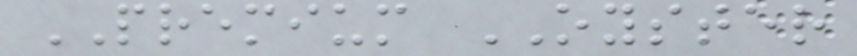PREMIUM OYSTER
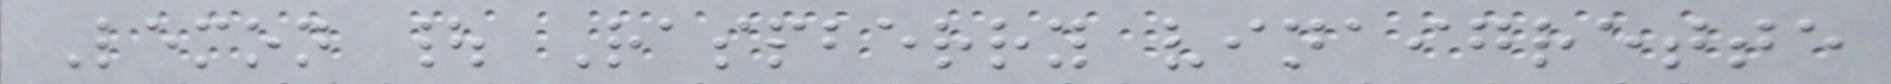Lemon | Raspberry vinaigrette
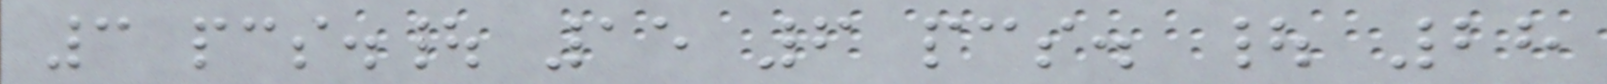3 pcs.| 15 6 pcs. | 28
